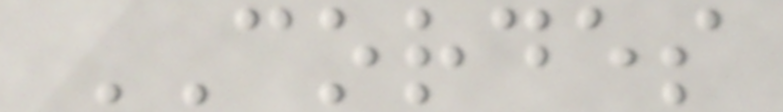CORDES
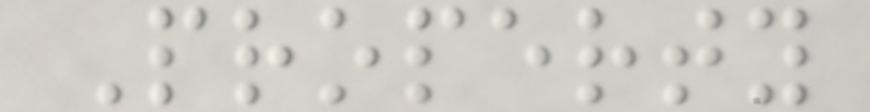Property
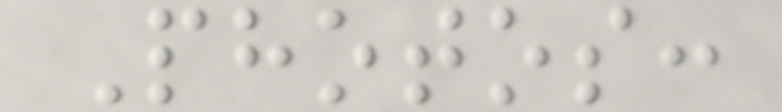Photos:
